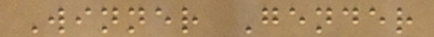Winner Gender
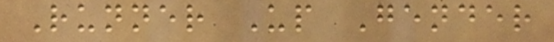Runner Up Gender
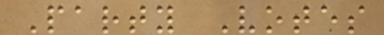Party Votes
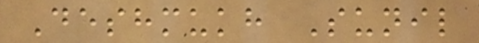Deshmukh Sunil
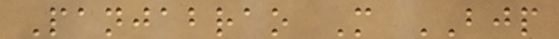Panjabrao M BJP
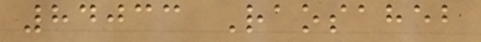84033 Raosaheb
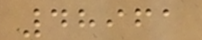48961
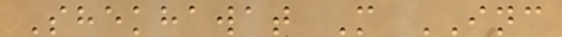Shekhawat M INC
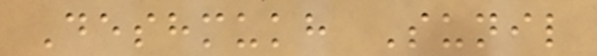Deshmukh Sunil
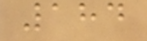184
